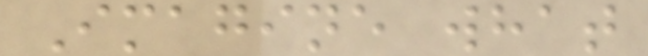Imagine what
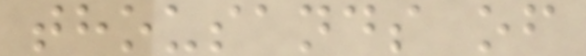thousands of
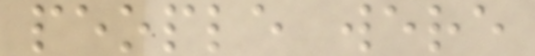people were
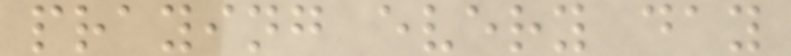praying every day
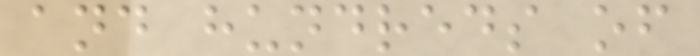and hundreds of
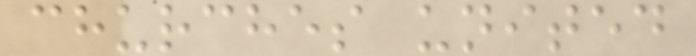churches united
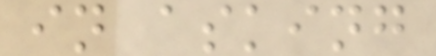in asking
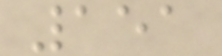151
